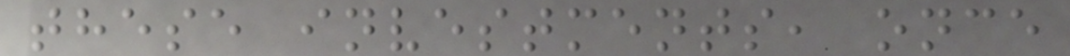these investments, once
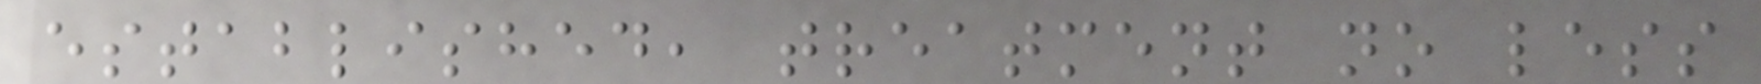established, treatment no less
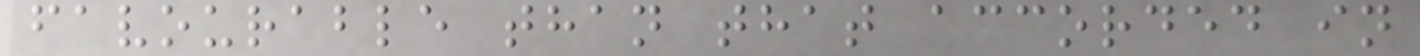favourable than that accorded in
